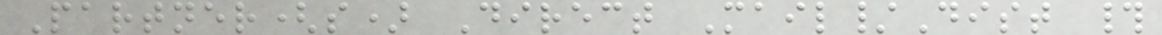Partner(s) Direct Mail/Dist #
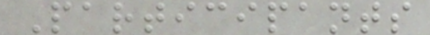Participants
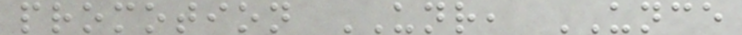promotion UNR, UNCE
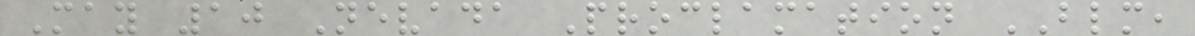May 10 Nevada Proclamation BLM,
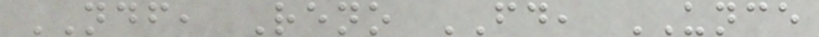NDF, Reno FD, UNCE
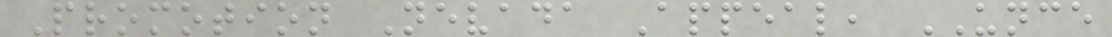Promotion Nevada Appeal, UNCE
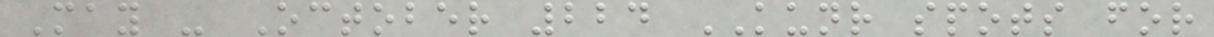May - October 224 KUNR spots for
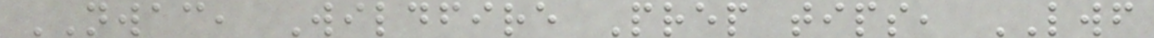NWAC, Wildfire Prep tips, LWF
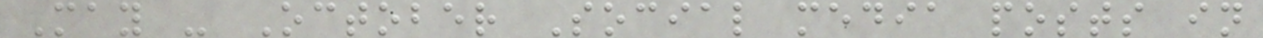May - October Social media posts in
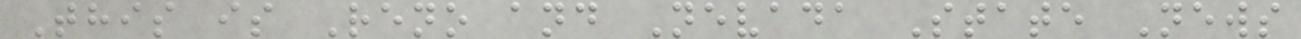This is Reno and Nevada State News
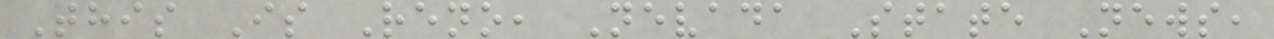This Is Reno, Nevada State News,
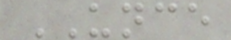UNCE
